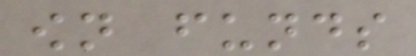own funds
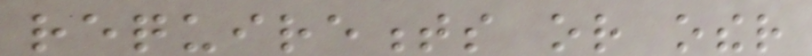requirements or other
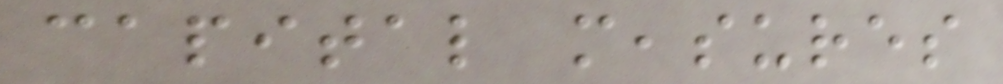capital measures
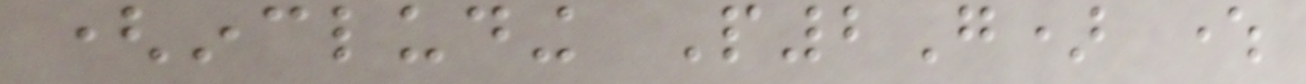(including P2G) where
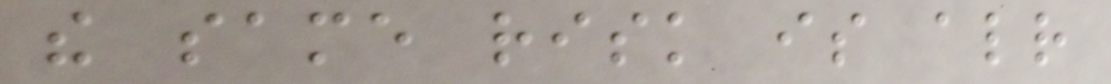the same risk is already
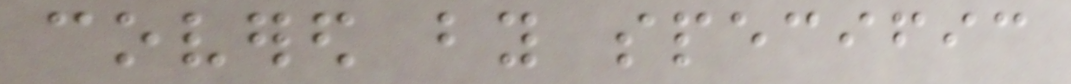covered by specific
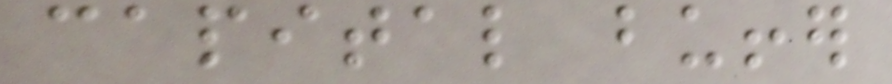capital buffer
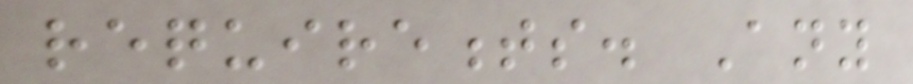requirements. Any
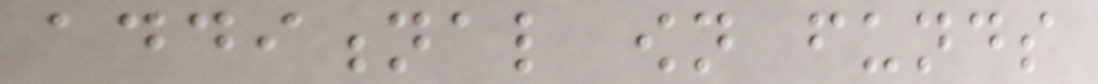additional own funds
